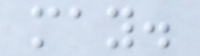may.
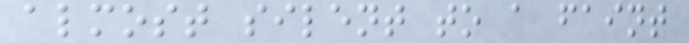almost silent to a faint
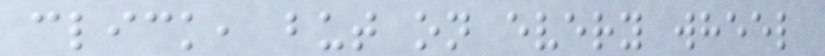click, but on every wheel
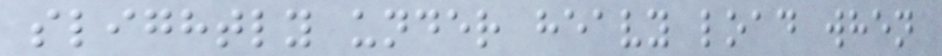slightly under heavy load when
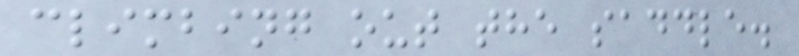climbing out the saddle.
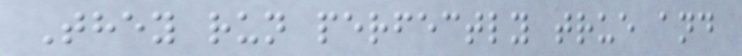They run perfectly true and
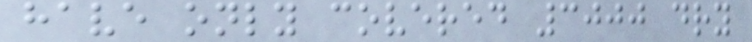have only covered 3000 dry
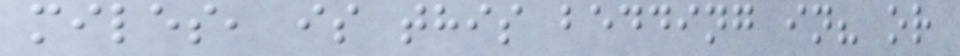miles, is this bedding in? or
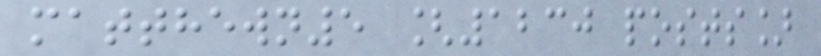matthewn5 [1230 posts]
